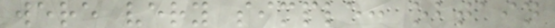were very simple: obtain
